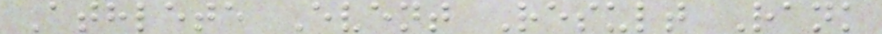Athlete Event Result Rank
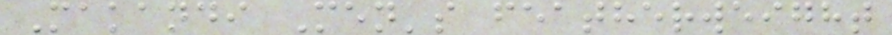Makandi Men's featherweight
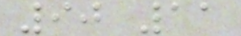90 11
